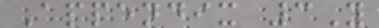Appendix 3Y
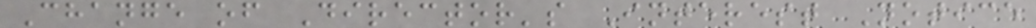Change of Director's Interest Notice
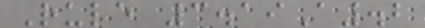Rule 3.19A.2
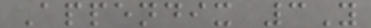Appendix 3Y
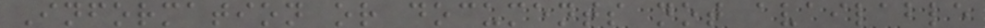Information or documents not available
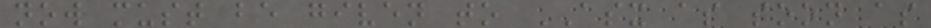now must be given to ASX as soon as
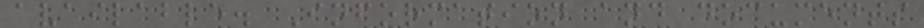available. Information and documents
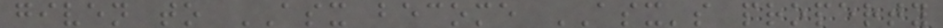given to ASX become ASX's property
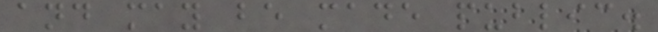and may be made public.
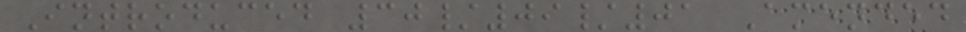Introduced 30/09/01 Amended
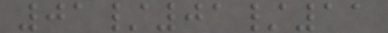01/01/11
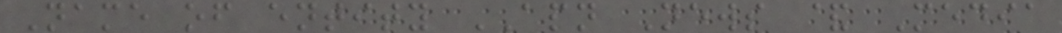Name of entity APN News & Media
